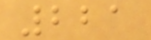221
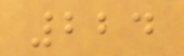224
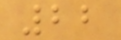22
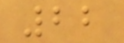22
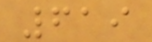619
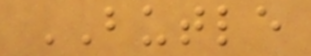BUTLE
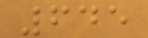645
